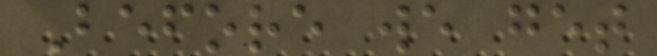Before we get
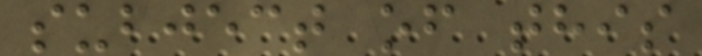subject of this
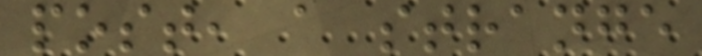post, a strange
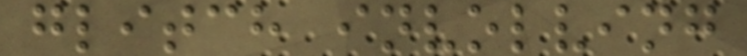glitch involving
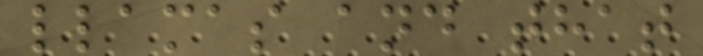llamas and that
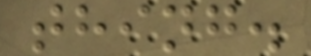thing.
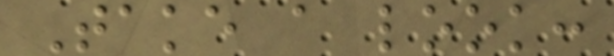Take a look:
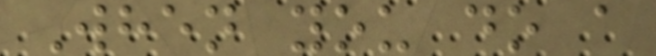When you do a
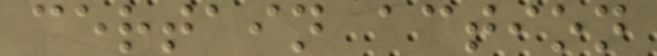certain action
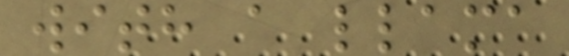with a llama
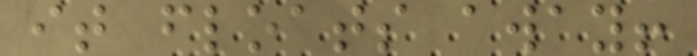it floats away!
